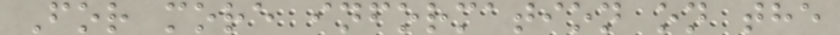For more information on the
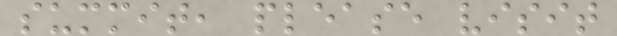summit, please visit
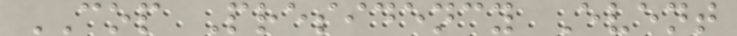COP Presidency Event
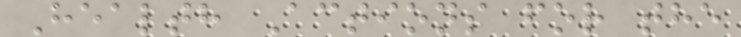Health Actions for the
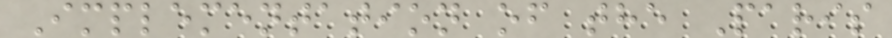Implementation of the Paris
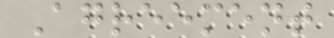Agreement
